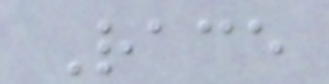Race
